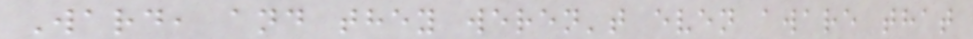Ward, and they weren't even aware that
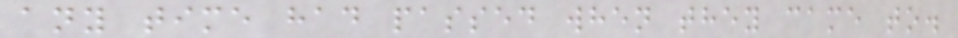any time had passed when they came to.
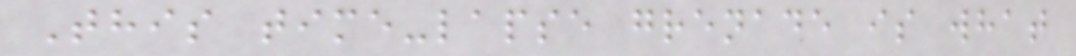This time-lapse grenade is what
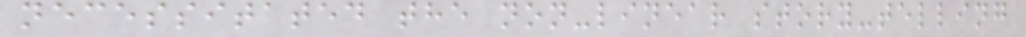necessitated the non-linear story-telling
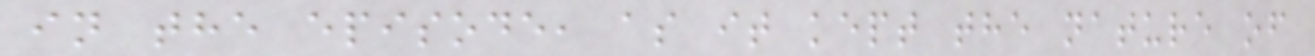in the episode, as it kept the nature of
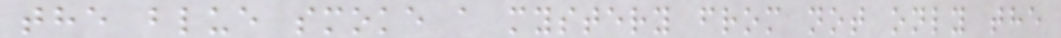the blue smoke a mystery from not only the
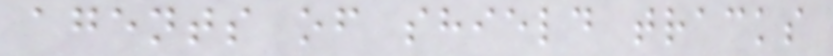agents of shield tracks
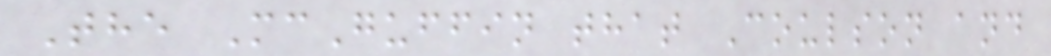The McGuffin that Coulson and
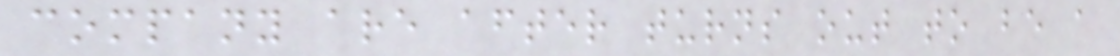company are after turns out to be a
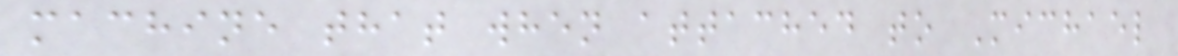machine that when attached to Michael
